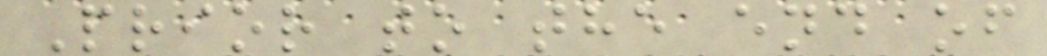Prior to the end of
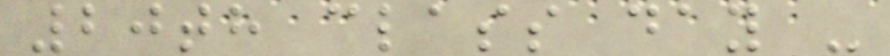20th class day -
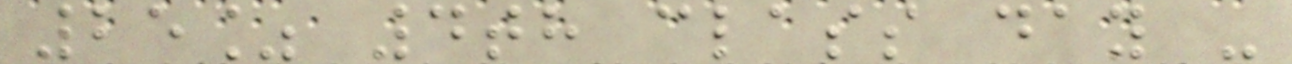25% 4th class day -
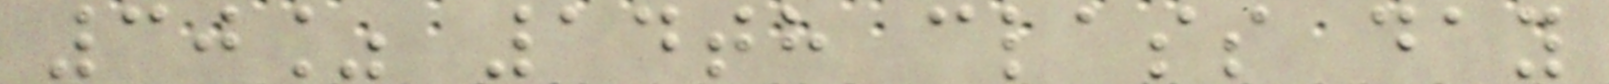30% 14th class day
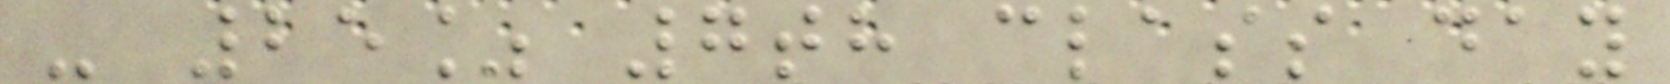- 25% 7th class day
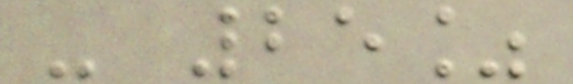- 25%
